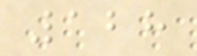128
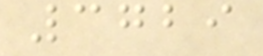3729
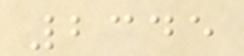2345
